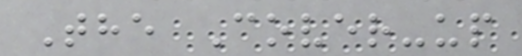The Cover-up
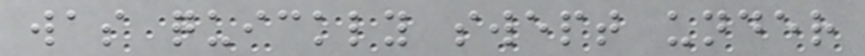was quickly swept under
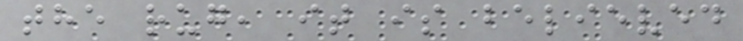the rug, it is believed
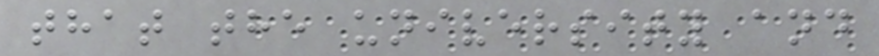that the university and
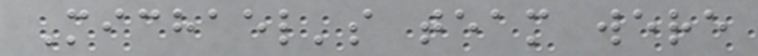Michael's team were
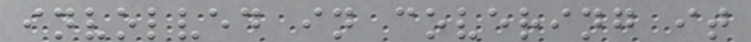involved in covering it
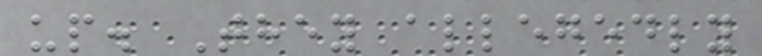up. They allegedly
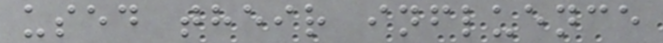used their influence
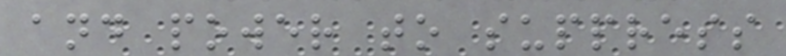and power to suppress
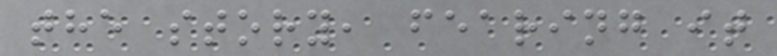the story, fearing it
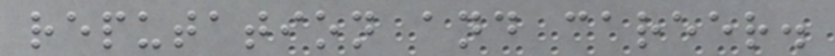reputation and career.
